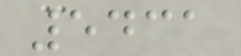5431
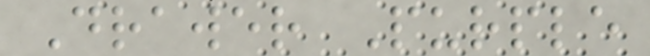Drawer Purple
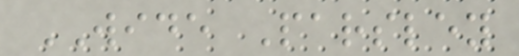WIDE Parsley
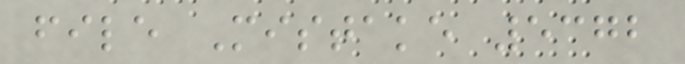file Mistake 5372
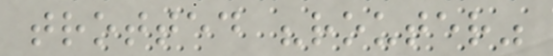trotted "router"
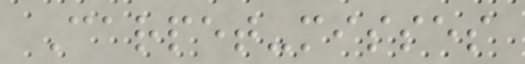Carpet-misses
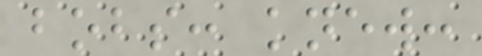bobs: knew:
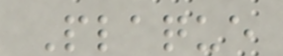Plaque
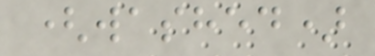(washed)
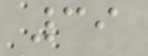39
